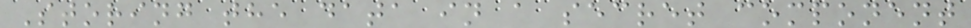Storing the data in a secret component
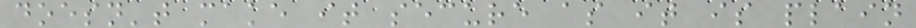doesn't make it secure as it is plain
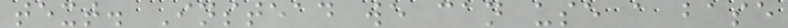text. Instead we can use a base
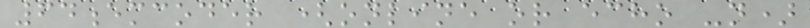64emcoder (online or echo -n)
